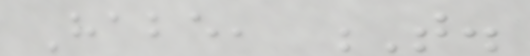Habe, T.
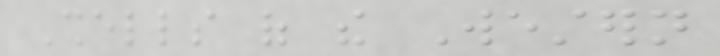Shells of the Western
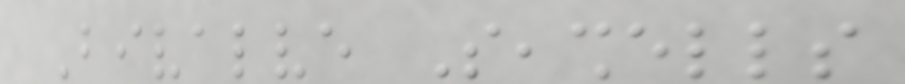Bivalve Seashells
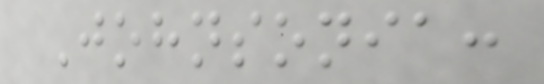Johnsonia:
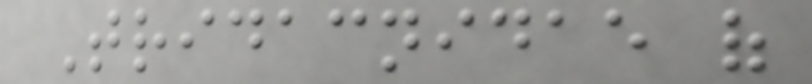Tridacnidae of
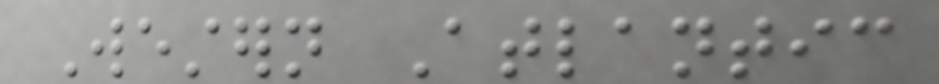Western Atlantic
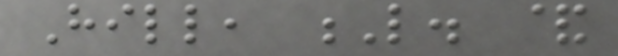Hill, L. &
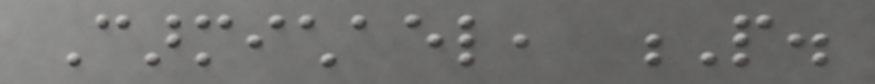Carmichael, P.
